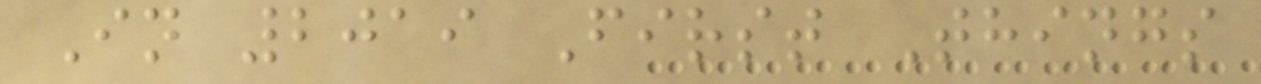In 2019 First Things
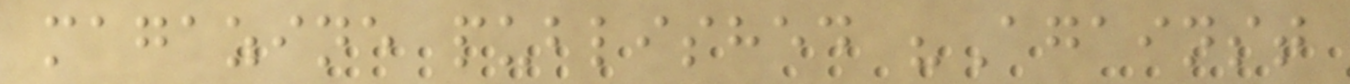magazine published "Against
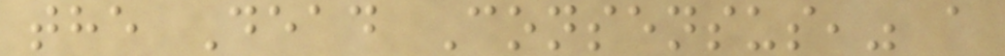the Dead Consensus," a
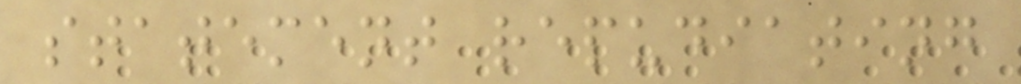statement repudiating
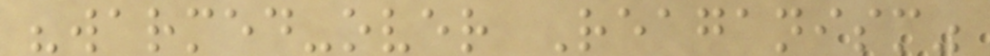"warmed-over Reaganism"
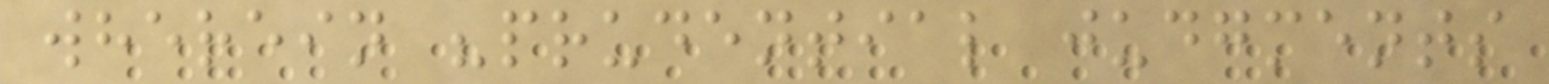wherein "prudential judgments
